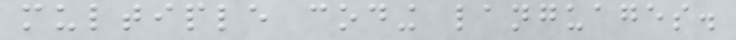multiple coding languages.
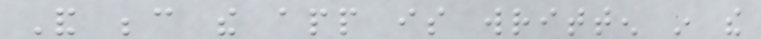And because the app is written in the
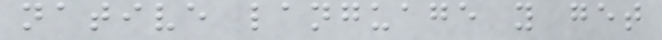native language you get
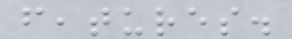features.
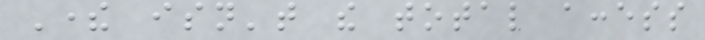There isn't the total access
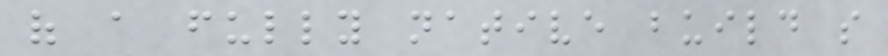of a fully native build so
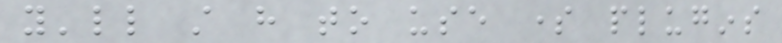you'll still have to use some plugins
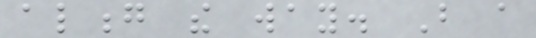along the way. But a
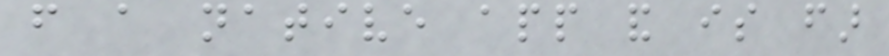from a native app and is far
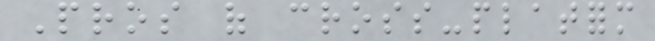Pros of cross-platform
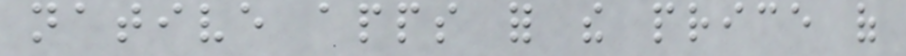native apps for the price of
